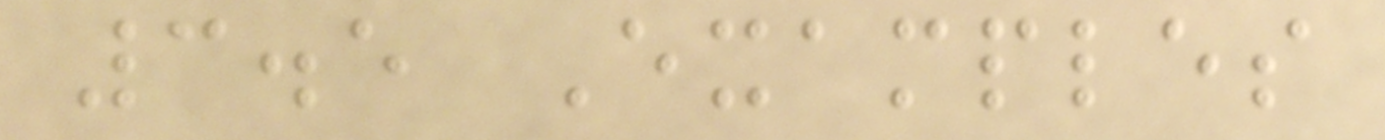3.5 Examples
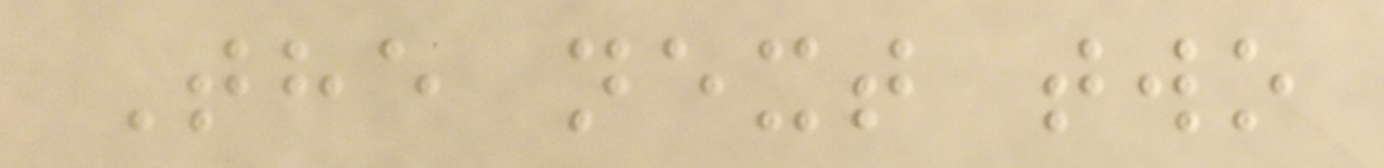The next two
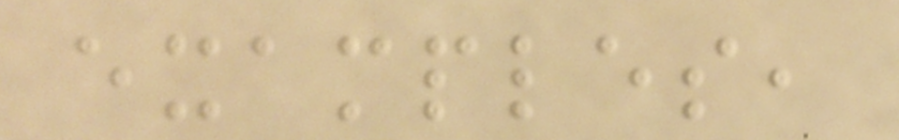examples,
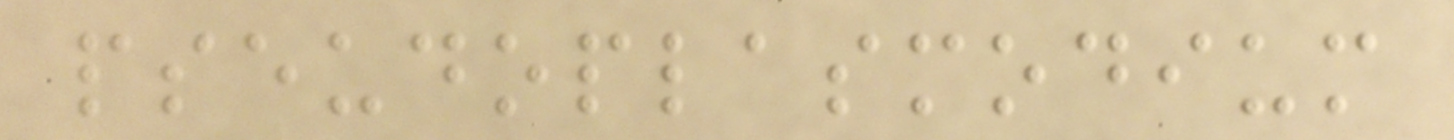pseudoplasmodium
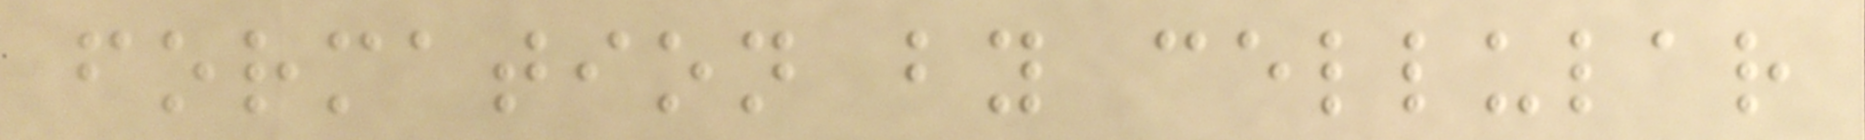formation by cellular
